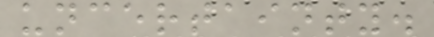uncertainty.
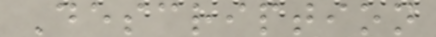Description
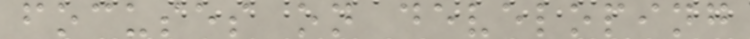focuses on developing
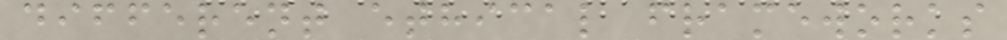different ethical frameworks
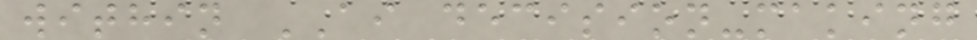within AI decision-making
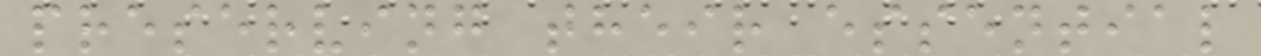preserving their essential
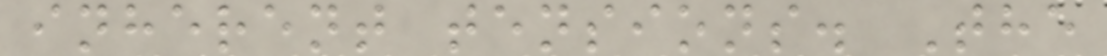inherent tensions. The
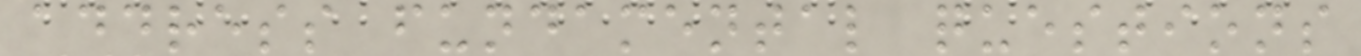address fundamental questions
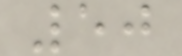50
